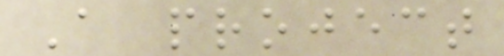A project
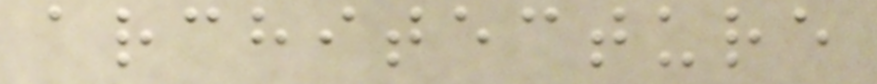architecture
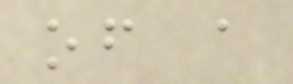of a
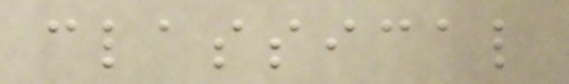classical
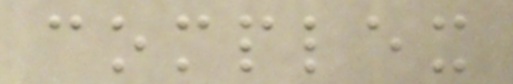complex
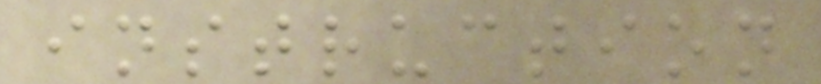instruction
